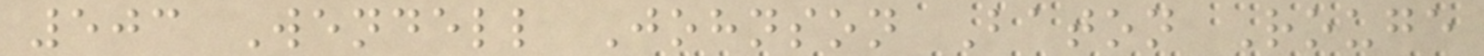503 Wendell Johnson Baton Rouge
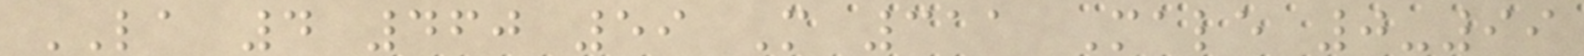LA 4 460 59 M 311 Male 0-99
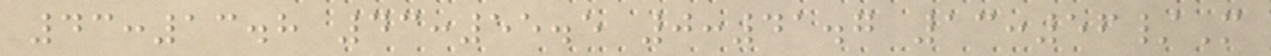43:13.8 43:55.5 0:41.7 13:56/M
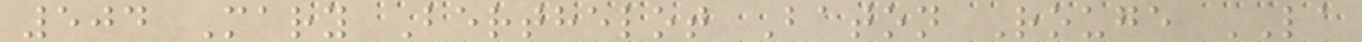504 Mary Berthelot Baton Rouge LA
